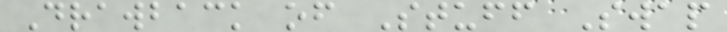Drawback of Stuff Swap
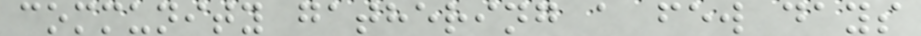community gathering a few days
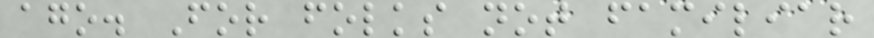ago. For folks not familiar
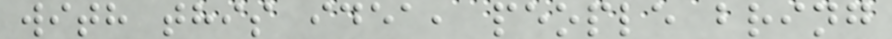with this idea, people bring
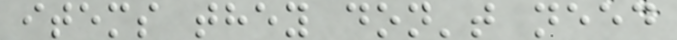items they don't need
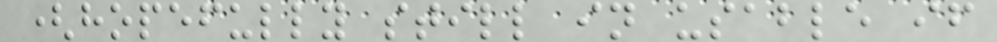(hopefully still in usable if
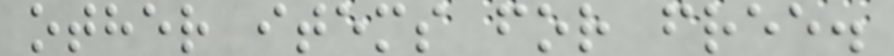other items for free.
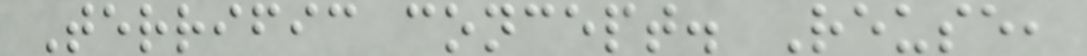Terrific concept. Reuse,
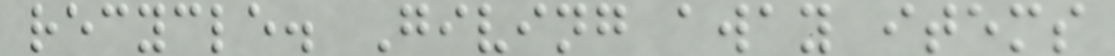recycle. Giving away items
